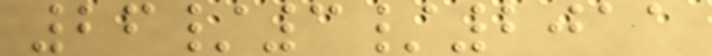26/3/2011
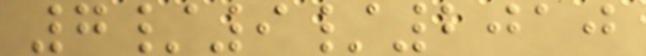7/9/2010
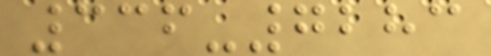336-7283
